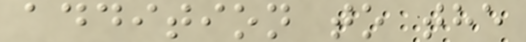addition to the
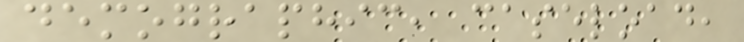demographic, caseload,
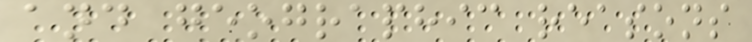and geographic reasons
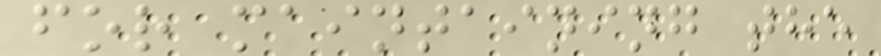for maintaining the
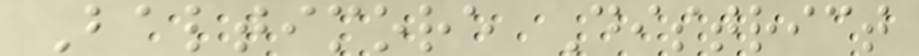Baltimore District
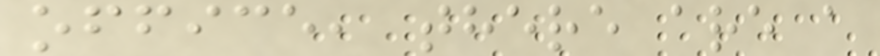office, there are a
